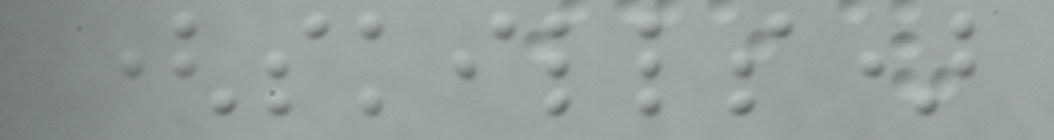(skills)
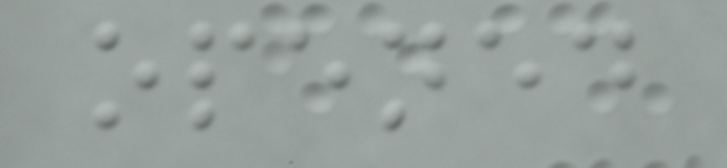opened
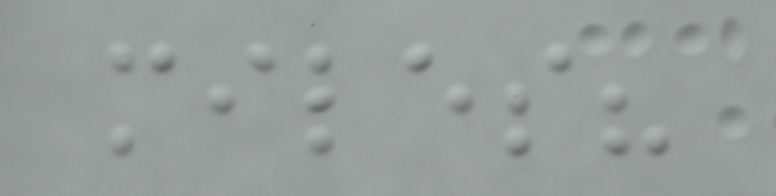miles?
